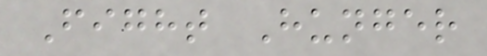Fight Hunger
